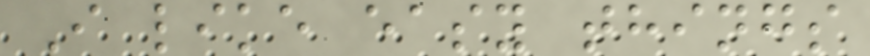I like easy things
